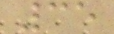35
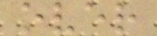over
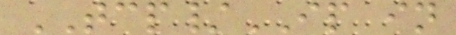TCP/IP in
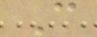C
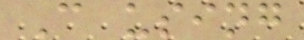C using
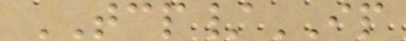TCP/IP
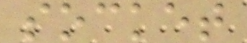socket
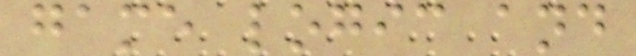game logic and
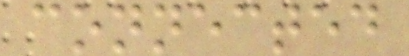connected
